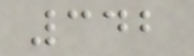342
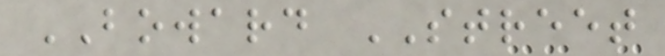BOWARD STREET
